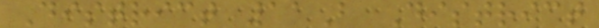District 11B District
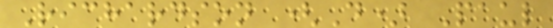Richardson (D) Paul
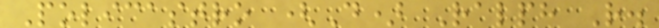Policastro (D) Ralph R.
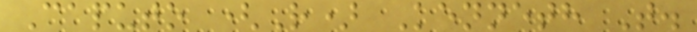Caputo (R) Kenneth T.
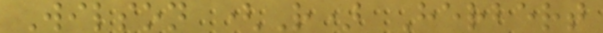Wilson (R) Herbert
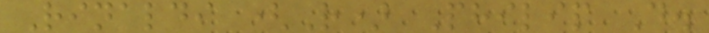Rinaldi (R) Philip D.
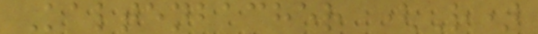Kaltenbacher (R)
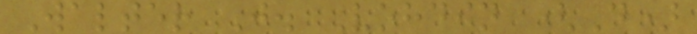Walter J. Vohdin (D)
